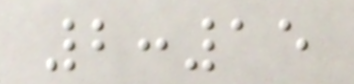2:15
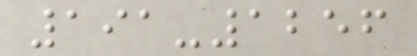191-1256
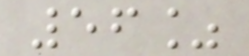56%
